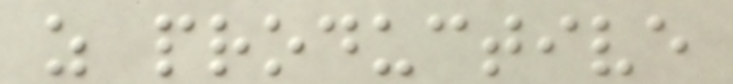as productive
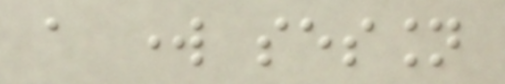a work session
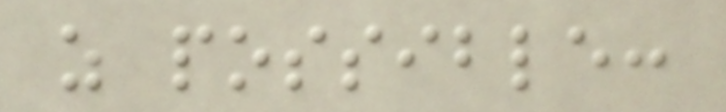as possible:
